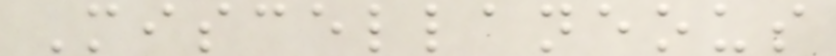Miscellaneous
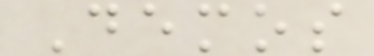Demos
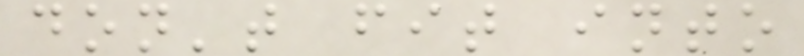don't fit into
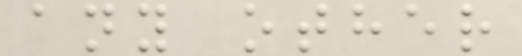any other
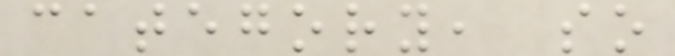category, so
